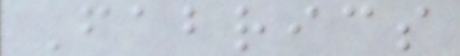Fabrics
